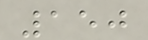150
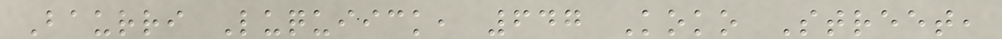Baurri Luquiick, 647 Koko Street,
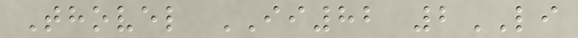Thovel II82 2LI
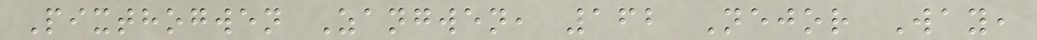Pixthogwen Zangwen, 162 Nejor Way,
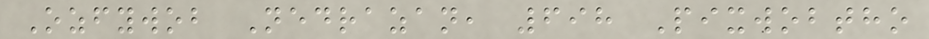Ozfywob Nedrazan, 698 Pixwobtho
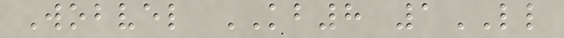Wobvel KB8 1LL
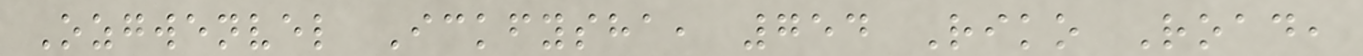Ozgwenvel Ickfysha, 754 Riko Road,
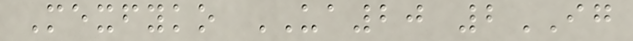Mexfyko UA20 2IG
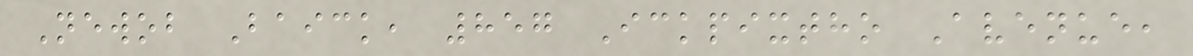Newob Baick, 857 Ickpixtho Avenue,
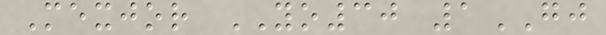Mexjor YO30 1GJ
